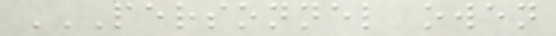PERSONNEL OWEN
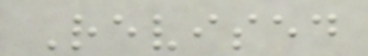Revised
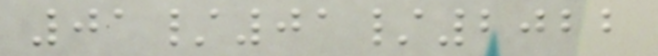01/01/2022
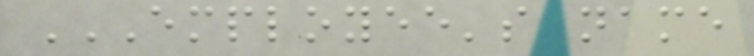EMPLOYEE'S NAME
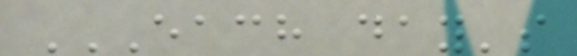EACH DAY'S
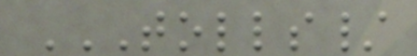TOLLS/
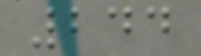244
